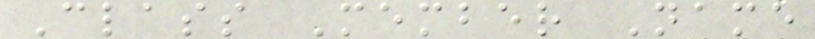Class Member Name
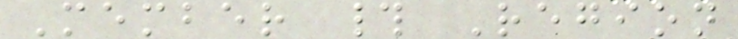Member # Region
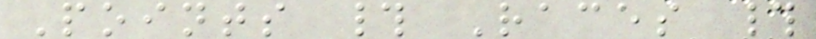Points # Races #
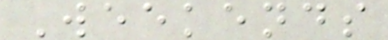Weekends
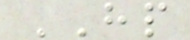HP
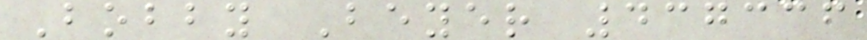Bobby Beyer 437336
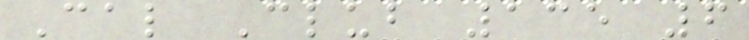Cal Club 135 6
